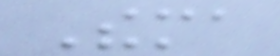Thema
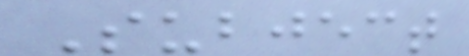Subject
